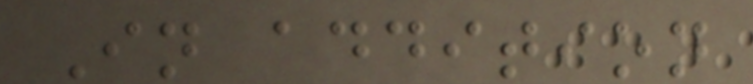In addition
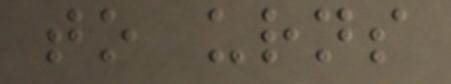to urns
